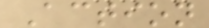Action
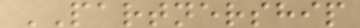PARTNERSHIP
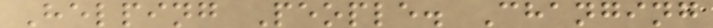Helping People. Changing
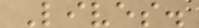Lives.
